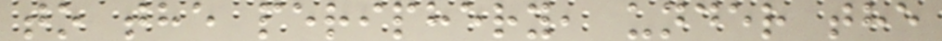to the periphery, under the
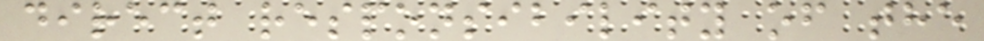direct responsibility of the
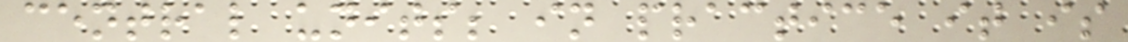central units; in practice it is
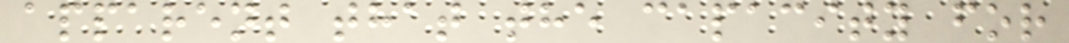apparent that the capacity for
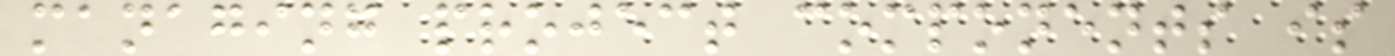managing project components is
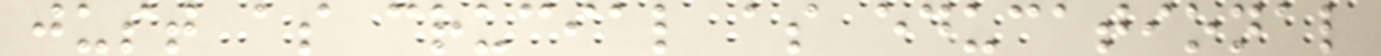just as crucial as educational
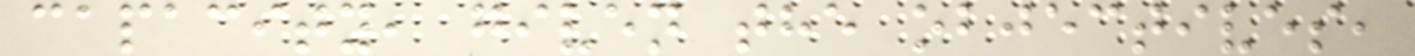capacity, given the objectives,
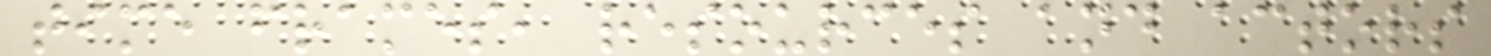time frames, resources and actors
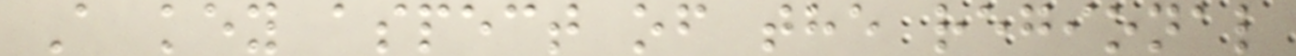A key aspect of the regional
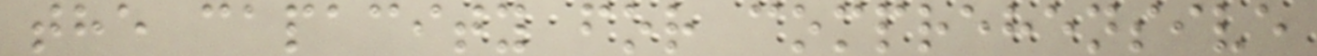the capacity for comprehensive
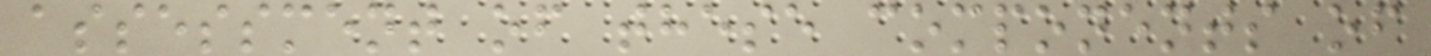assessment of these components of
